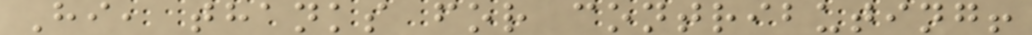Hi, thanks for contributing!
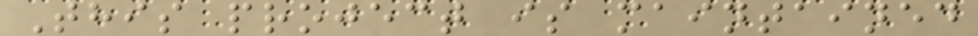This project is maintained
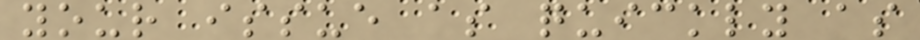your issue as quickly as
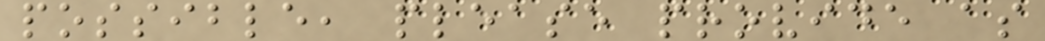possible, please provide as
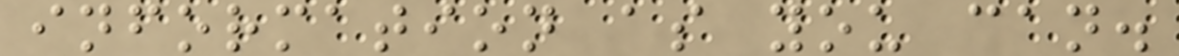information as you can.
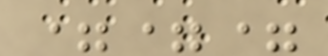===
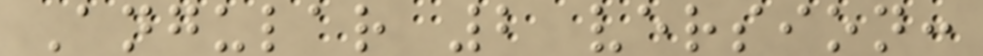Angular 2 version:
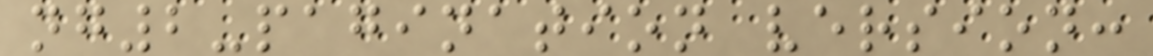ng2-pagination version:
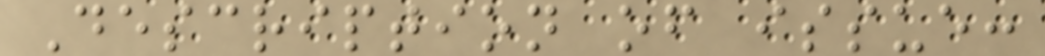Description of issue:
